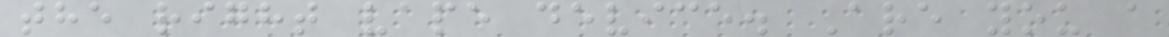the right vape device. Are you a
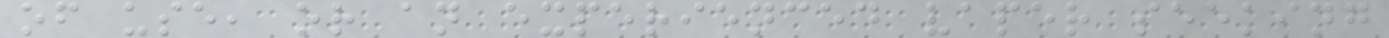of use, or an experienced vaper seeking
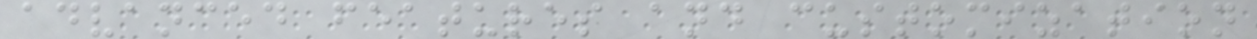advanced features and customization
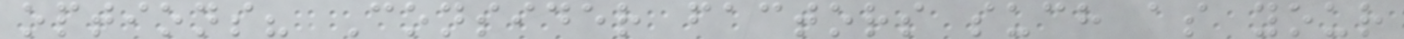options? Consider factors such as your
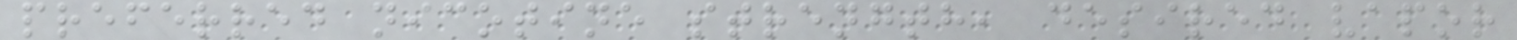preferred nicotine strength, desired vapor
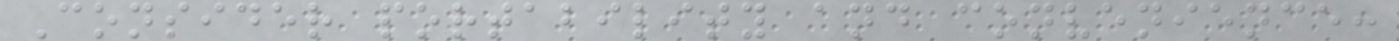Consider portability and convenience:
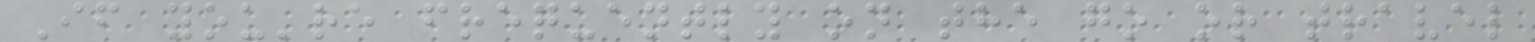If you're frequently on the go or travel
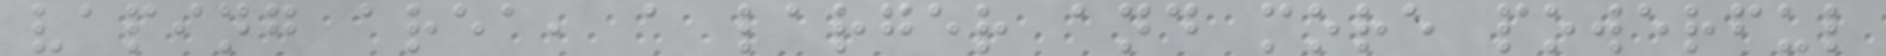vaping area, a larger and more powerful
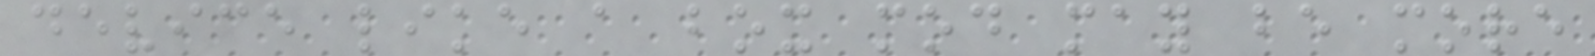device like a box mod may be more
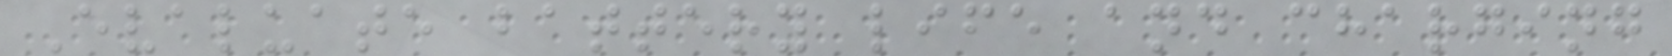Evaluate battery life and charging
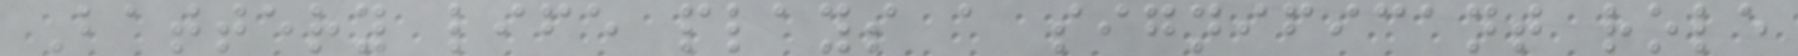Battery life plays a significant role
